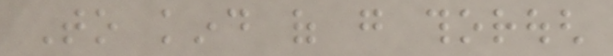To kind of go thorough
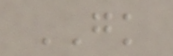GK
